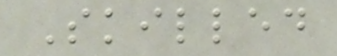Skilled
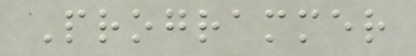Programmer
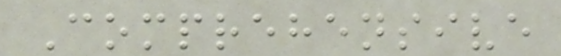Comprehensive
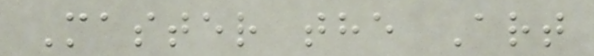Master the Art
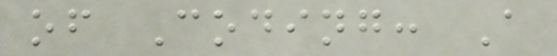of Coding: A
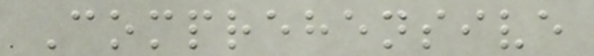Comprehensive
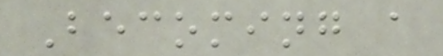Becoming a
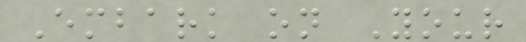Embark on Your
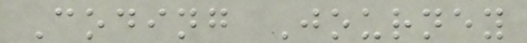Coding Journey
